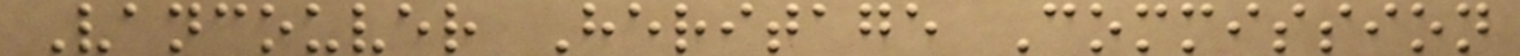Vancouver Heritage Commission
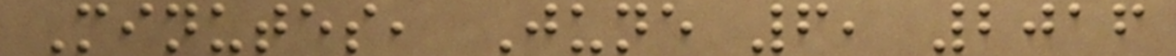Minutes, June 6, 2016
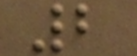2
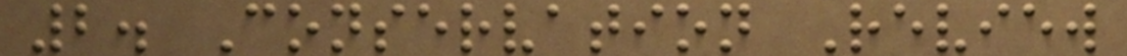2. Conservation Review
